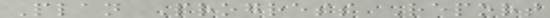Plan Progress Report
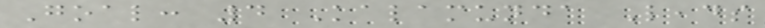Goal: 4 Kalamunda Leads
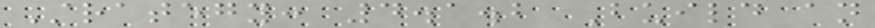Strategy: 4.1.2 Build an
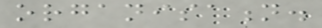organisation.
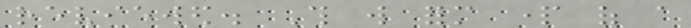reviewed. This will form part of a
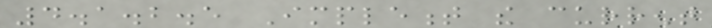4.1.2.5 Implement the current
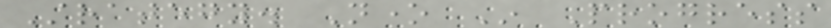Strategy. None In Progress
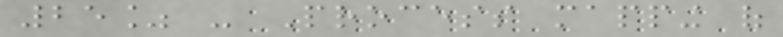25% - Process mapping of
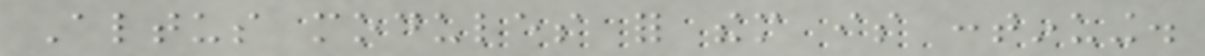Altus modules for them is continuing.
